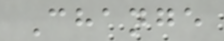Change
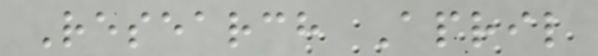Research April
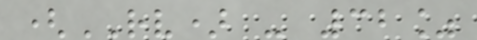(RV) - 32%
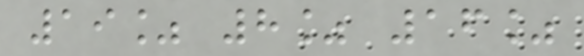19% 8% 16%
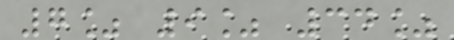7% 9% 34%
